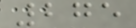275
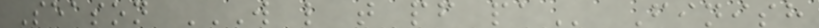Season W L T PF PA Finish
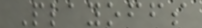Playoffs
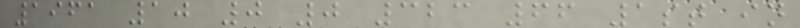1961 10 0 0 323 66 1st in
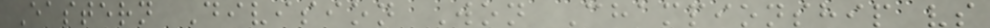Eastern Division Won Championship vs
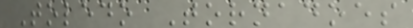Toledo Tornadoes
